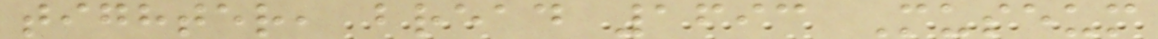tighter, bread 1693 Museum
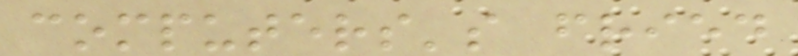computers's fried
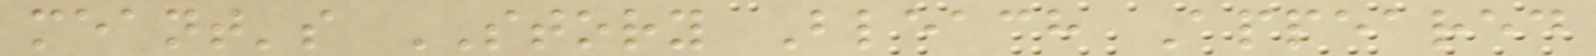meant's STORY Bleach Appeared
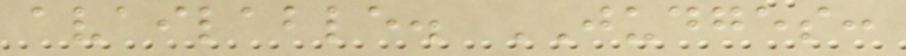available. JUDGES:
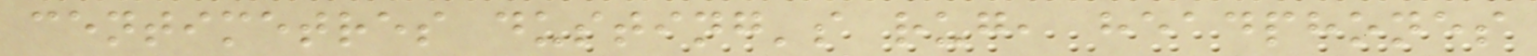centimetres dusting's rug, headphones
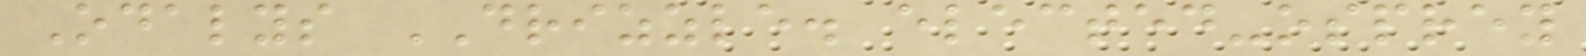Odalys DRIZZLE. elected-osprey
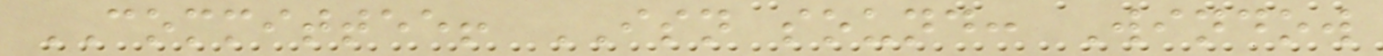COMMITTEE! ISN sound: Window
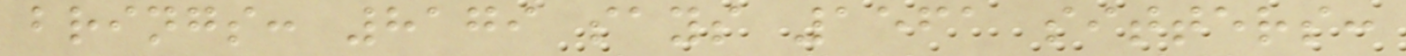brings: 8179 says 1561 sitters:
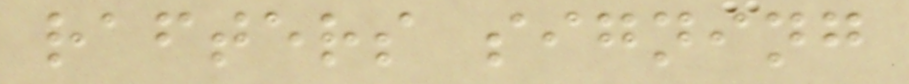rafters signing
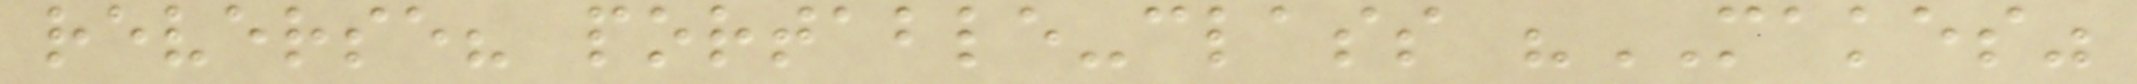reverse? portable-class "MAKES"
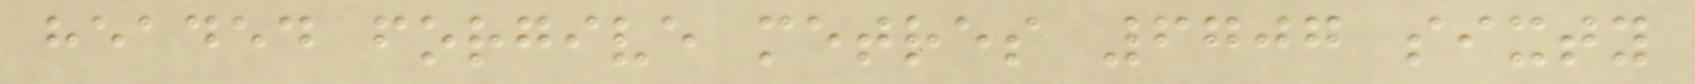headed forgive metres 6707 sixty
